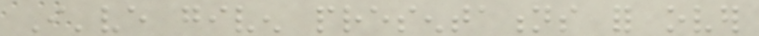I've given presentations for over
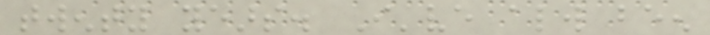twenty years. I've always been
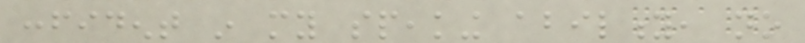confident in my speaking ability, no
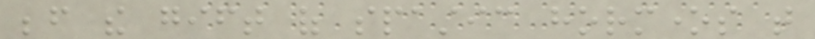before the gift of spastic hormones that
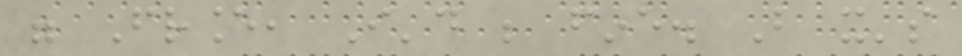were France, I'd be fine. But it's
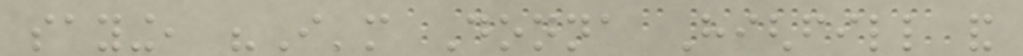saying, "I'm Donna Highfill and
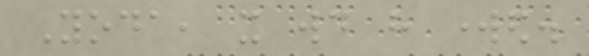Yoda, it would have worked.
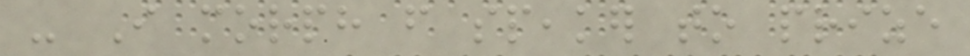- I morph from speaker to prize
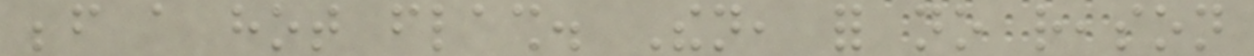before a hot flash. Then, for no reason
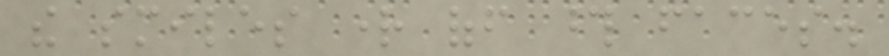the smiles right off those faces.
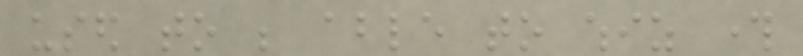used to be able to whiz through
